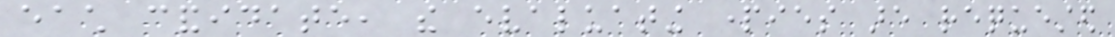each candidate, the evaluating parties are requested
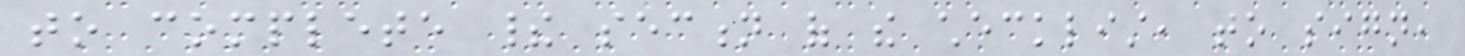to complete their section of the checklist, to sign,
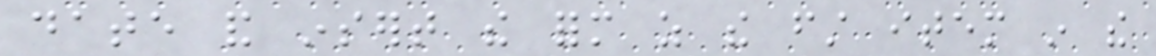date and insert the form as the first item in the
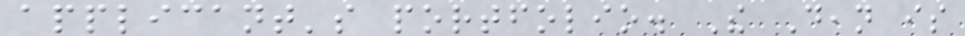applicant's portfolio. The Dean is
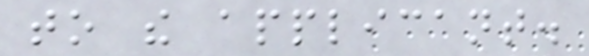to the applicant.
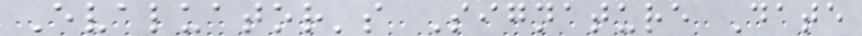Evaluator's Signature Date
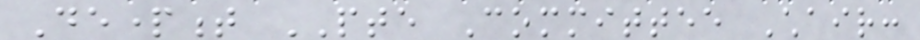Department PTE Committee Chair:
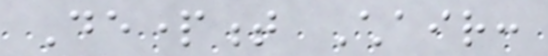Department Chair:
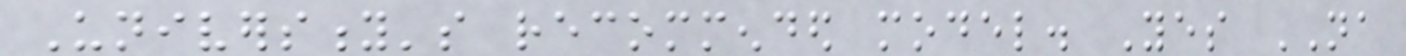University's recommended model. Yes NA
